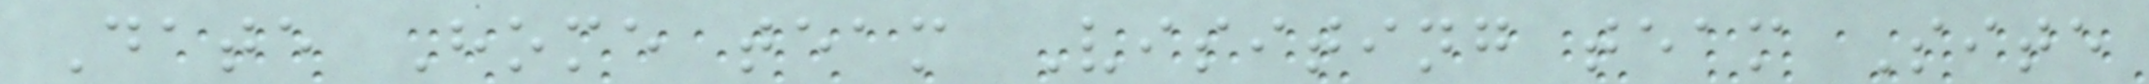Date Home team Visiting team Site
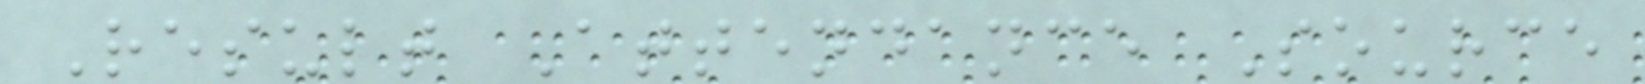Result Attendance Source
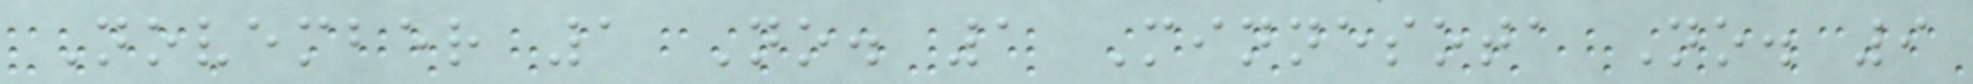November 1 No. 1 Minnesota No. 9
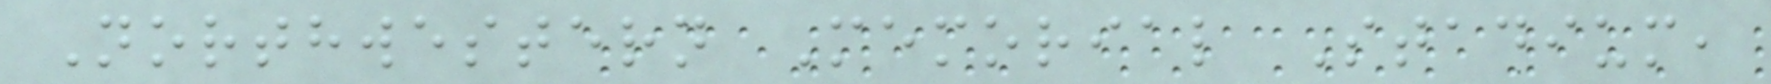Northwestern Memorial Stadium,
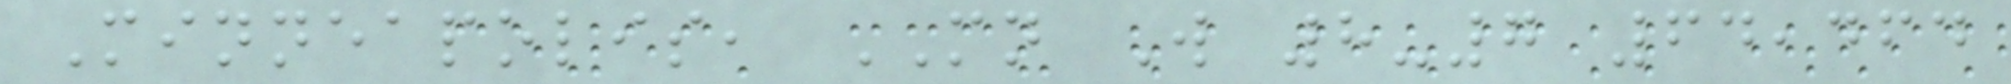Minneapolis, MN W 8-7 64,464
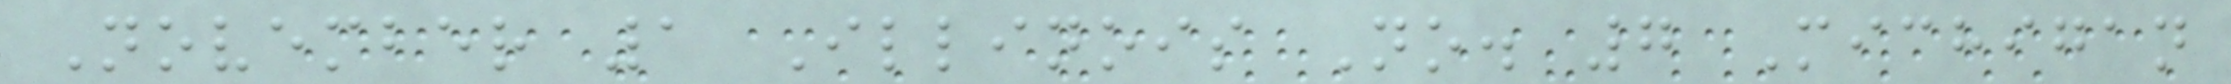November 1 Illinois No. 7 Michigan
